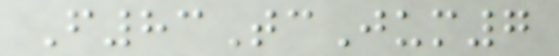F83TcJum7
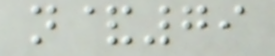n&79
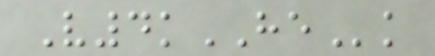V4kHEk
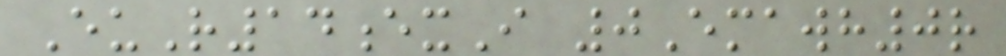EuR14exI 0Emawh0r
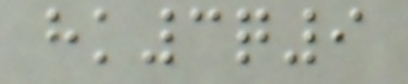hk3q9
